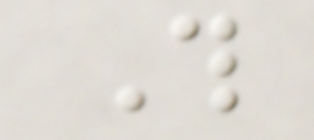This
